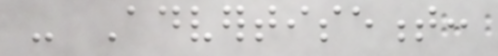- Advertisement:
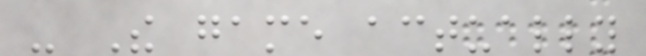- The game actually
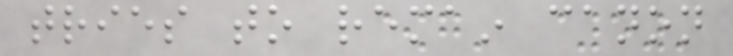tries to remain canon
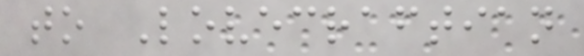to Lovecraftian
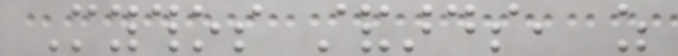Mythos standards, as
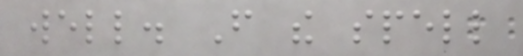well. From the spell
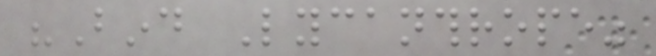"Bind Lycanthrope"
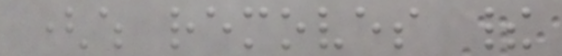(which removes their
